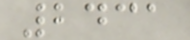2431
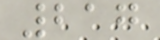217
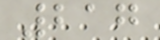217
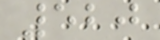520
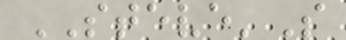STEVE'S
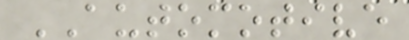AUTOMOTIVE
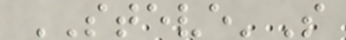STEVE'S
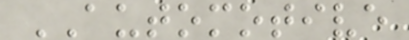AUTOMOTIVE
